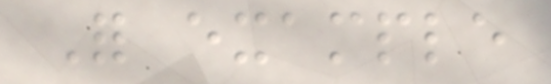For example
